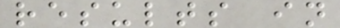results in
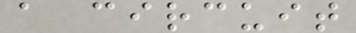a circuit
